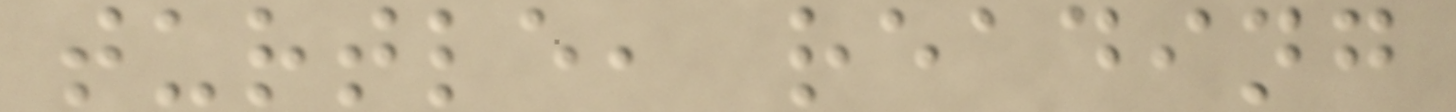turtle, reading
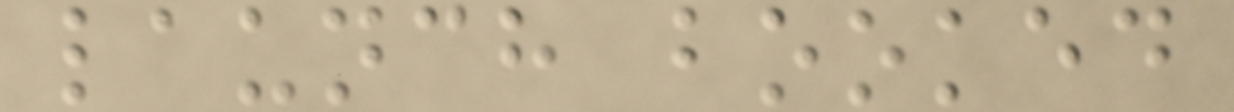launch booked
